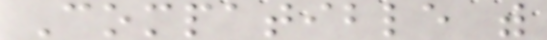Compatible with
